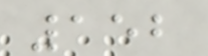152
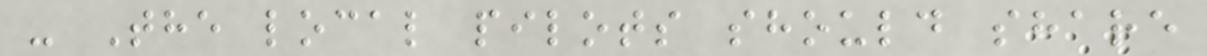- The local pilots should share
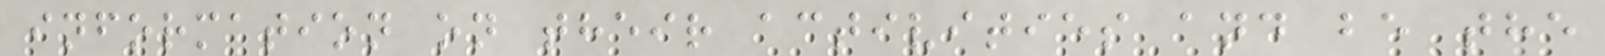information on their activities and be the
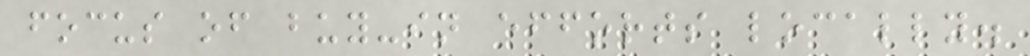focus of buy-in efforts locally.
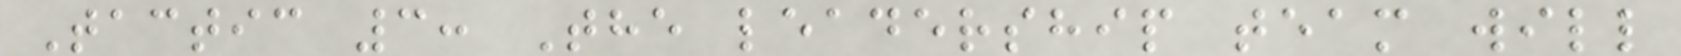Tactic 3: The leadership team will
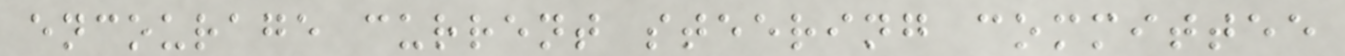encourage current steering committee
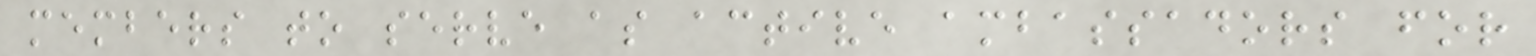members to serve as active ambassadors for
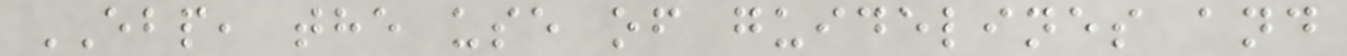EBP, the use of guidelines and
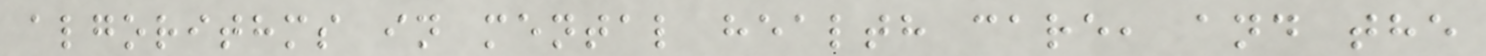algorithms in mental health care, and the
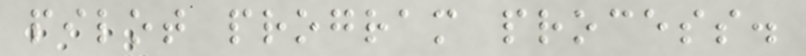pilot program process.
